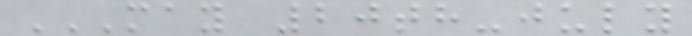MAY 20TH-JULY
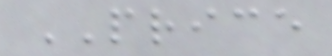PRICE
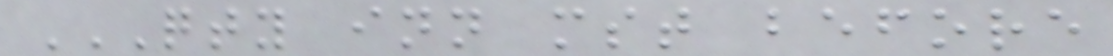QTY INN MST BEFORE
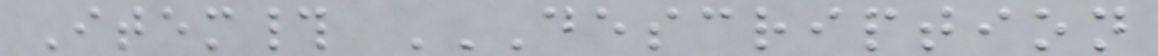Item# DESCRIPTION
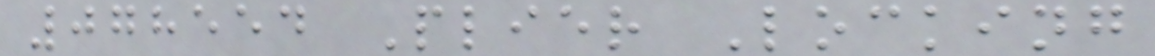078554 Plier Locking
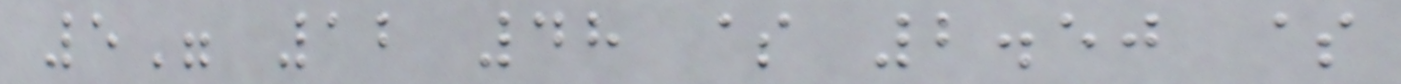5" 12 48 $ 2.50 $
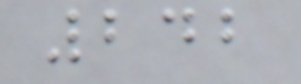242
